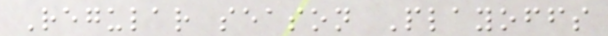Regular season Playoffs
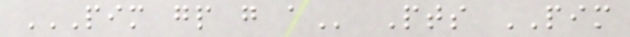PIM GP G A Pts PIM
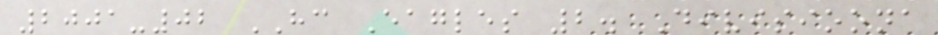2001-02 HC Eagles 2. Divisioona
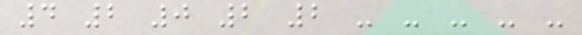4 2 0 2 2 - - - - -
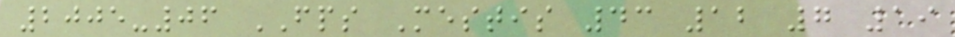2005-06 FPS Mestis 43 12 7 19
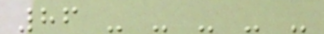86 - - - - -
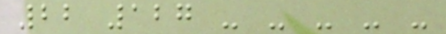22 127 - - - - -
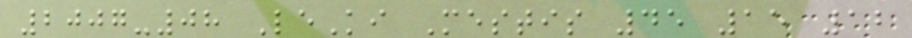2007-08 LeKi Mestis 45 15 12
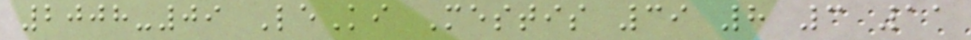2008-09 LeKi Mestis 39 8 3 11
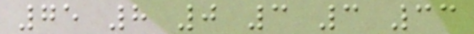75 8 0 3 3 33
